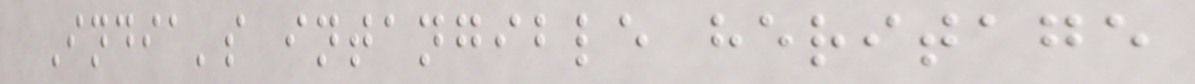India's intangible heritage
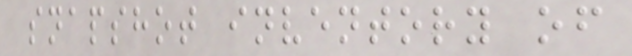snapshot inventory of
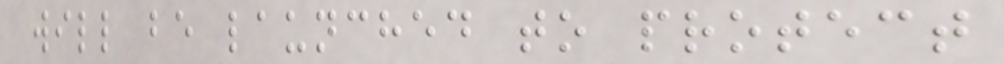will be launched to protect
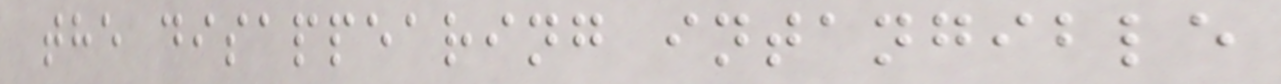the disappearing intangible
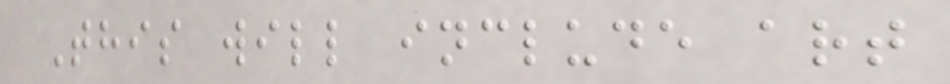This will include art
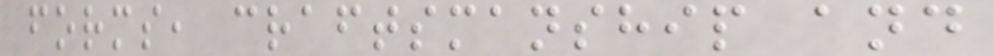forms, craftsmanship and
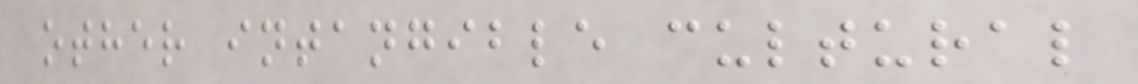other intangible cultural
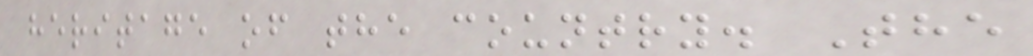heritage of the country. The
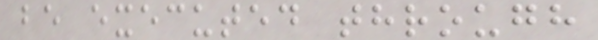be executed through
